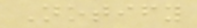Notify
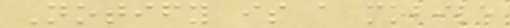Notify is a mobile
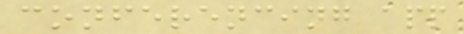conferencing app
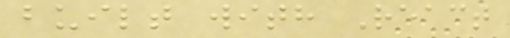built with React
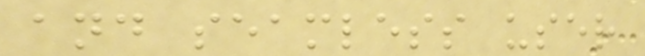and seamless user
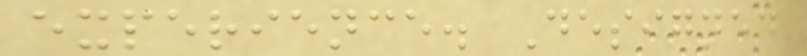experience. Designed
